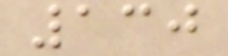130
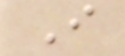I
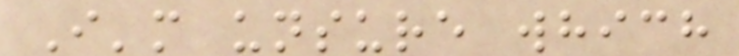I'm unsure which
